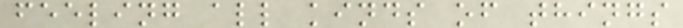feeling all kinds of things
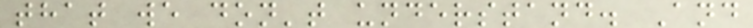that we don't understand. And
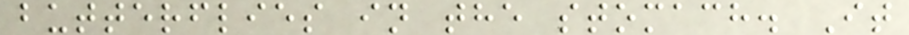butterflies in the stomach. It
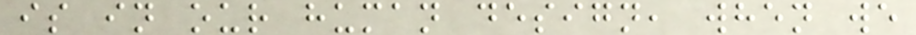is in our human design, when we
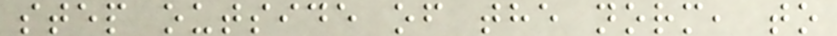step outside of the norm, to
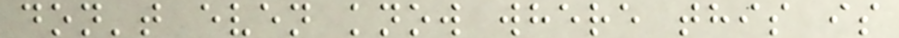don't even know where this is
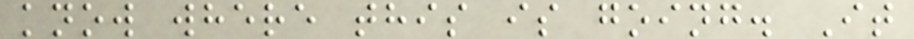know where this is going. It
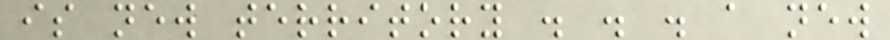is new territory . . . a new
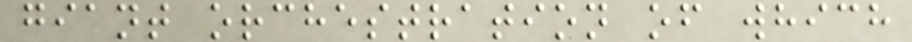giant orchestration of which
